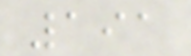191
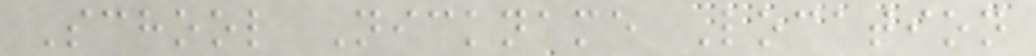School Nickname Location
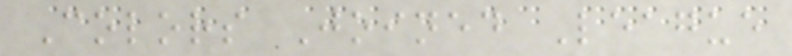Colors Joined League
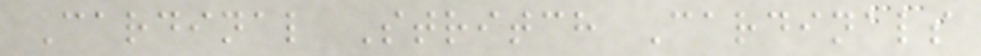Cardinal Stritch Cardinals
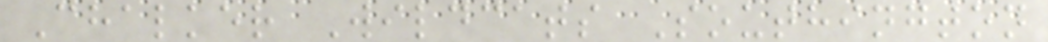Chalker Wildcats Southington
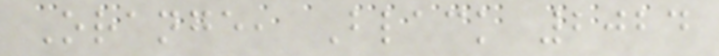Orange, Black 2024
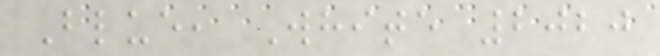Blue, White 2020
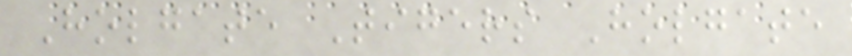Holgate Tigers Holgate
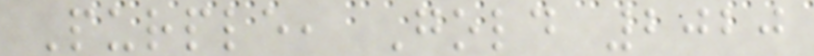Purple, Gold 2020
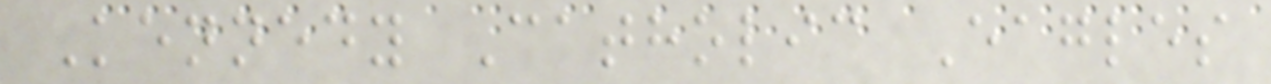Kennedy Catholic Eagles
